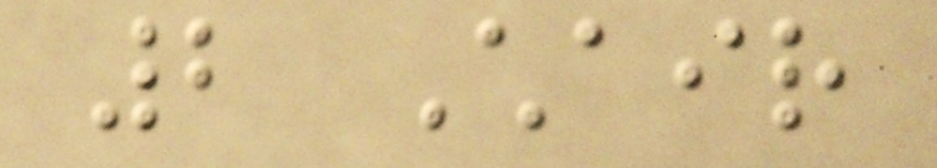2 Chair
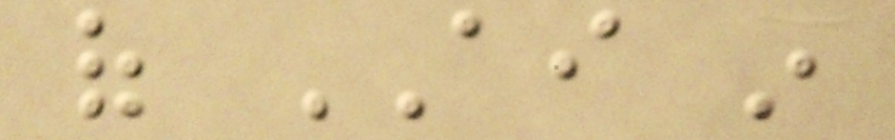of AI in
